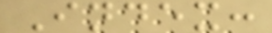Index:
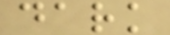dark
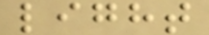light
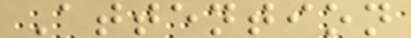Attention
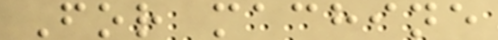For machine
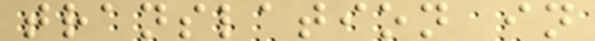translation in
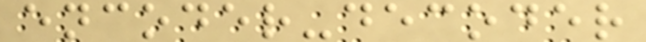encoder-decoder
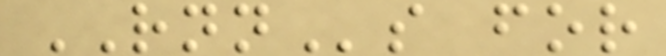RNNs for
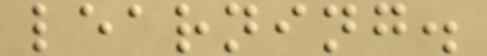learning.
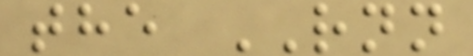the RNN
